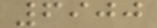6900
